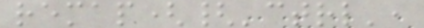remap({'ctrl',
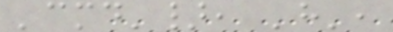'cmd'}, 'h',
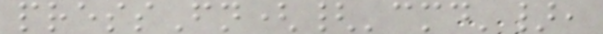pressFn({'cmd'},
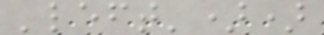'left'))
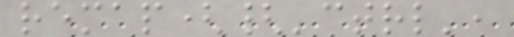remap({'ctrl',
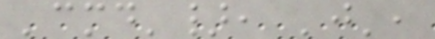'cmd'}, 'j',
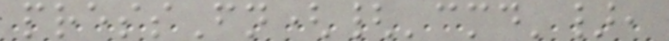pressFn({'cmd'},
